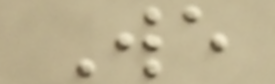We
